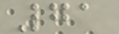71
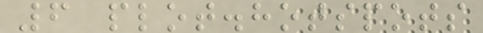6 plot.hotspots
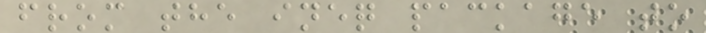from the ineq package to
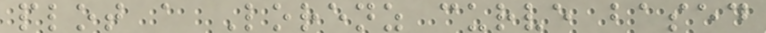plot a Lorenz curve based
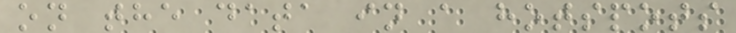on the data in a hotspots
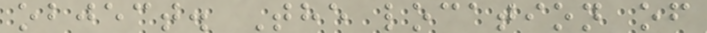object. The location of
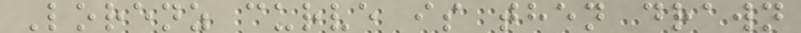Lorenz curve is then drawn
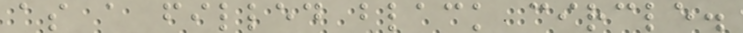as a filled black circle.
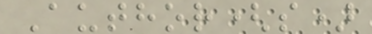Author(s)
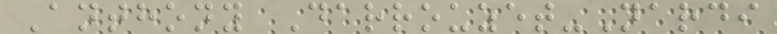Anthony Darrouzet-Nardi
